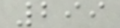299
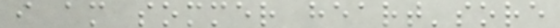i am sommer heart'sore
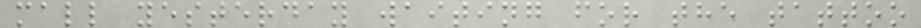mall yesterday waiting for the tattoo
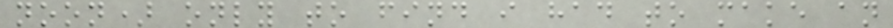noon) only to find i had to make an
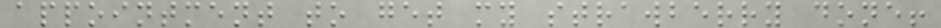appointment to get my strawberry done!
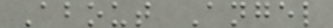About Angel
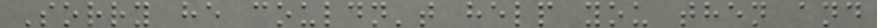Sorry he couldn't help you then and
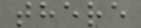there
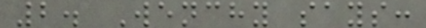2. Wenchy says:
